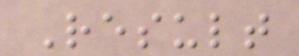Result
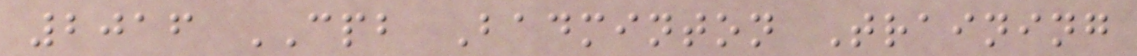2016 CPB Badminton Training
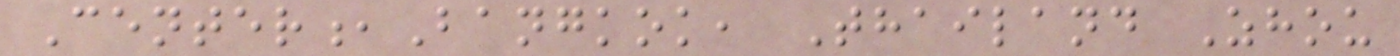Center,Bangkok, Thailand Zhou
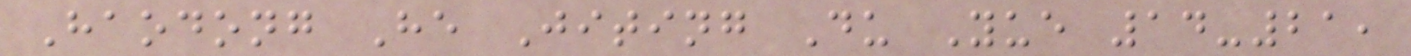Haodong He Jiting Du Yue 14-21,
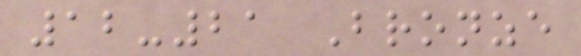12-21 Bronze
